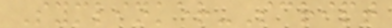Symlinker-Script
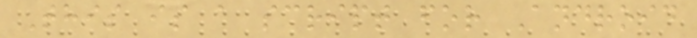This is a script for Android
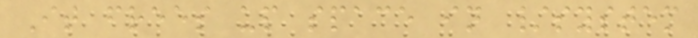It frees up space in /system
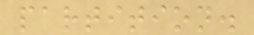partition.
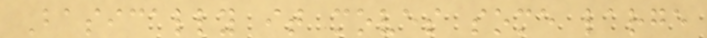Basically it moves some large
